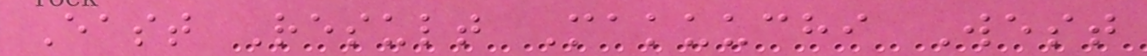East Result Makuuchi West
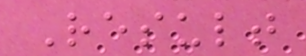Result
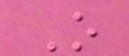O
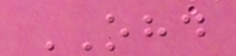OHD
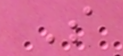S
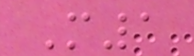M1
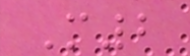M2
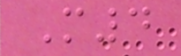M4
